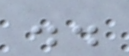..
